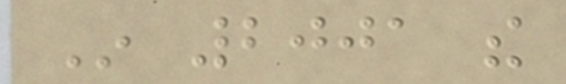In 2001 the
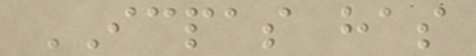ICPAS has
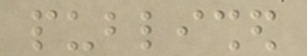published
